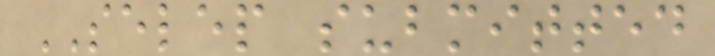SELEP submitted
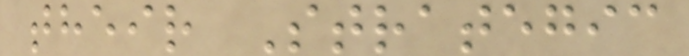their Strategic
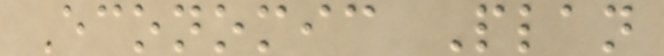Economic Plan
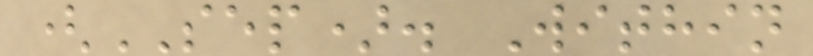(SEP). Within
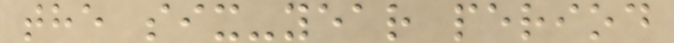the six-year period
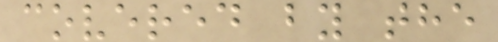covered by the
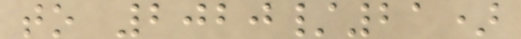to 2020/21)
